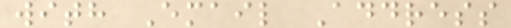with Email Address
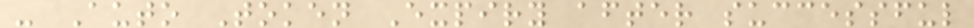- Auto Token Expiry after successful
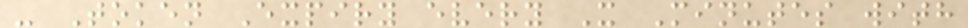- Token Expiry every X Minutes with
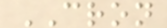CRON
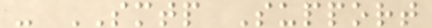- SMTP Support
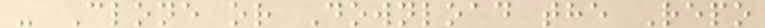- Clone or Download the Repo
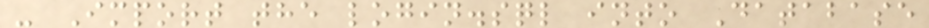- Import the login.sql into Database
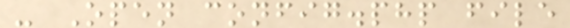- Open config.php file
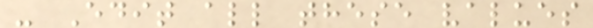- Edit all these values
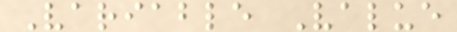Variable Value
